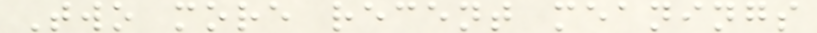Two more recent meanings
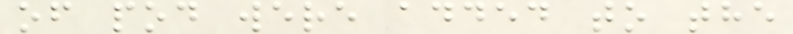of pod were added to the
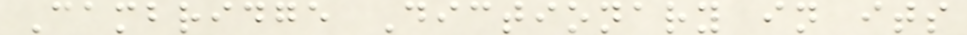Cambridge Dictionary in its
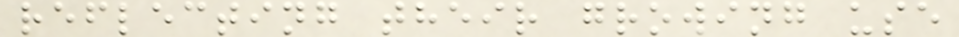reflecting their growing use
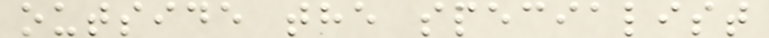outside the specialist
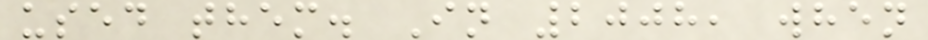used them. In 2008, when
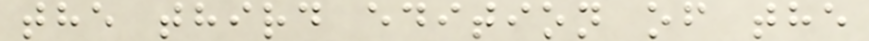the third edition of the
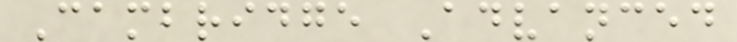Cambridge Advanced
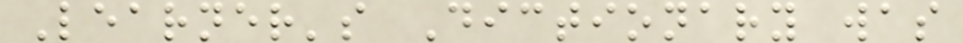Learner's Dictionary was
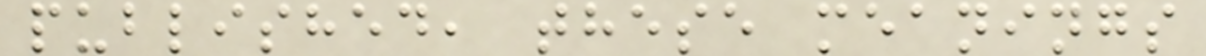published, these meanings
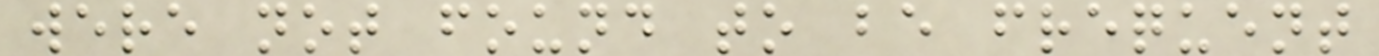were not found to be frequent
